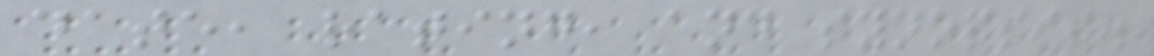date, rating, and synopsis.
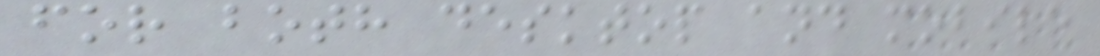for both desktop and mobile
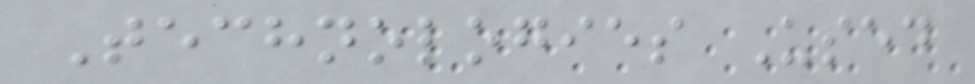Technologies Used
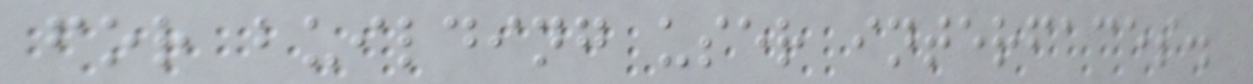for building user interfaces.
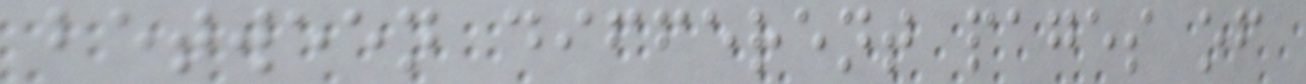between different pages of
